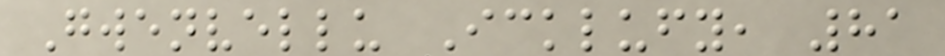Gwenvellu Icklufy, 81
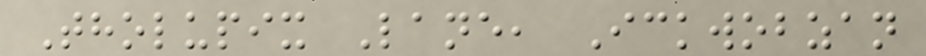Tholupix Lane, Ickwobzan
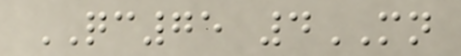QC75 4MN
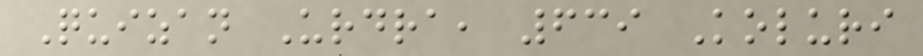Quizan Urdra, 639 Koluri
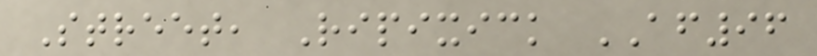Street, Ripixick AF96
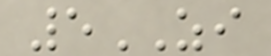5ZI
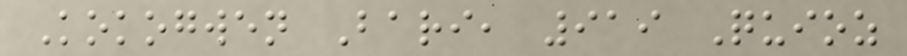Kokogwen Bari, 919 Quioz
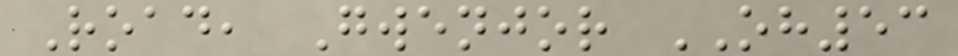Road, Gwenjor OH53
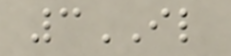3IL
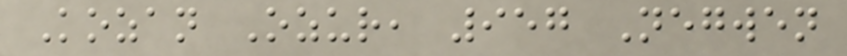Kozan Ozur, 957 Negwen
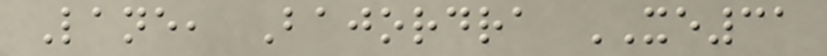Lane, Bajordra XE31
